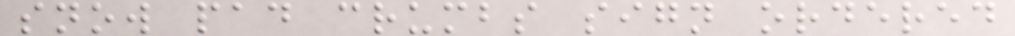snow pad crumbs sign ordered
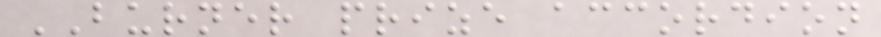BURNER prize accordion
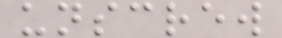unscrew
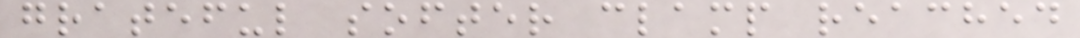grateful softer clamp reached
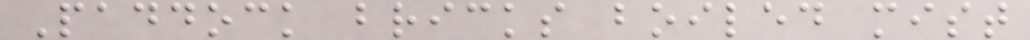Paddock bricks boiled mist
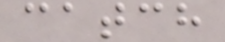catch
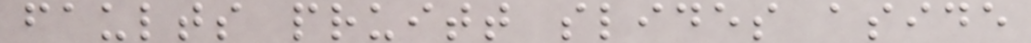faults pruitt slides aside
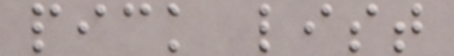pick list
